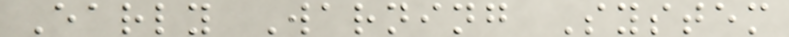Early Warning System
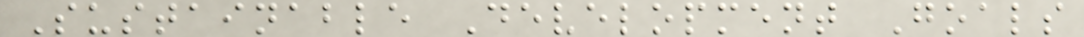Sustainable Development Goals
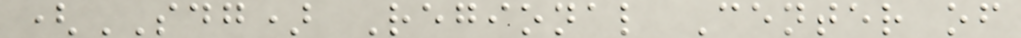(SDG) Regional Center of
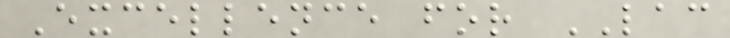Excellence for LAC
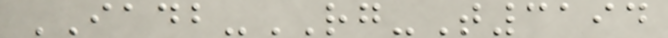IADB-RG-T3194
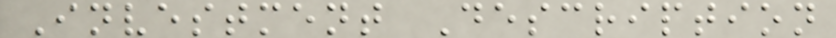Investment Description
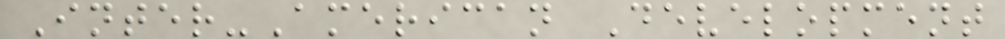Inter-American Development
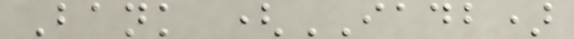Bank (IADB)
